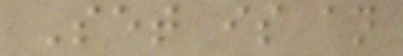Set is an
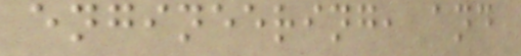engineering, and
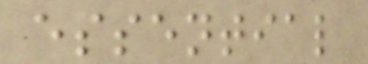essential
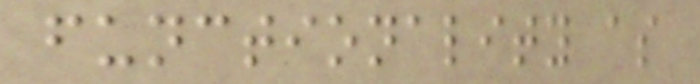functionality as
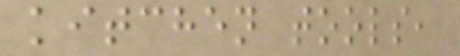kitchen tools,
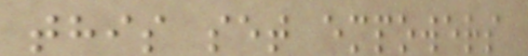this set empowers
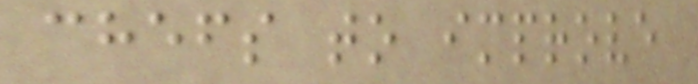chefs to improve
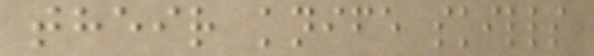their knife skills
